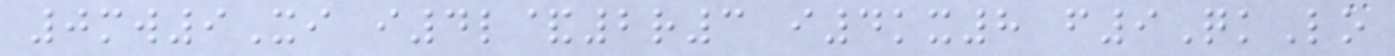0mw9Xi i4l&2r3 i4kx8 f9QkLo
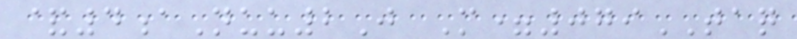&4aNuu2J M=079TAQ
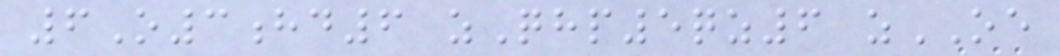6O3hd6 zQhp5qz6 zOE
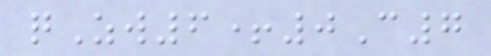qZw6+0C7
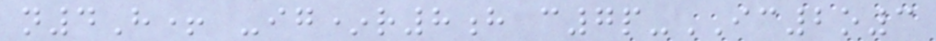n4H+ -ig*r8h c7p-IC2o3
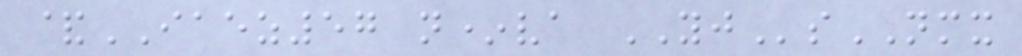&IAEZ57 n*va YJsNMX
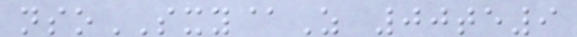nsoSXY@Z 00te9
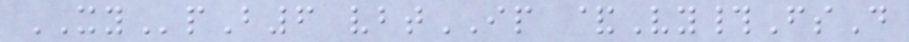XYpB6 vbtIP &Vy#FsD
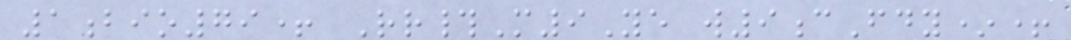1bio79+ Rr#M9Ye w9cFdy*+
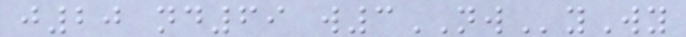j20 nd69 w3NWyWy
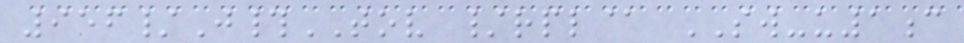956/J#TOV /rpl@ SW-u1c
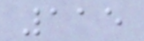115
